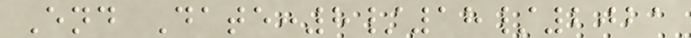End Date:8/18/2021
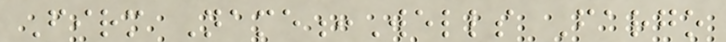Firm Name:Wells Fargo
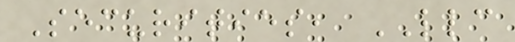Securities, LLC
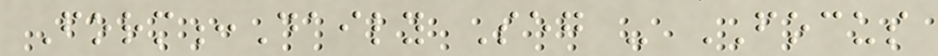Form:Daily Seg - FOCUS
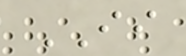II
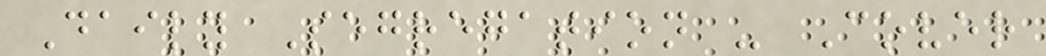Daily Segregation - Cover
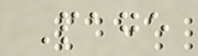Page
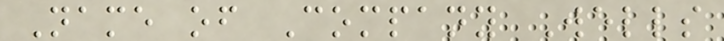Name of Company Wells
